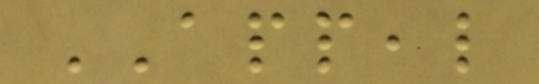APPEAL
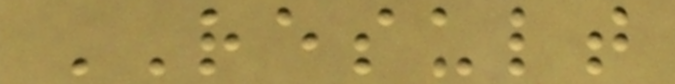RESULT
